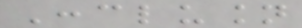Conclusion
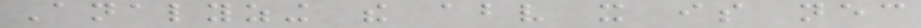Analyzing the above it is necessary
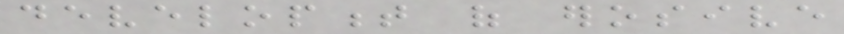development of erosive
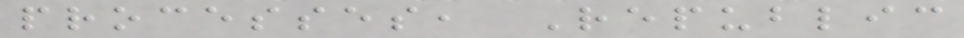processes, Republic
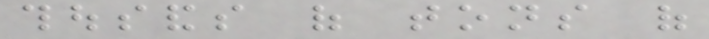thousands of tons of
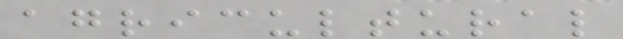agricultural
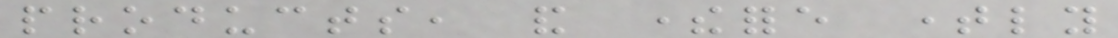products, and therefore timely
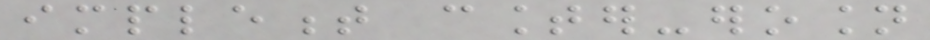implement counter-erosion
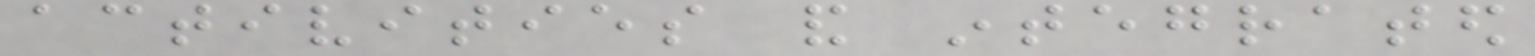activities and integrated
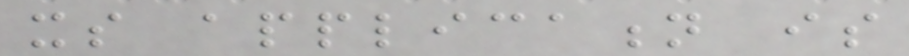its application is
